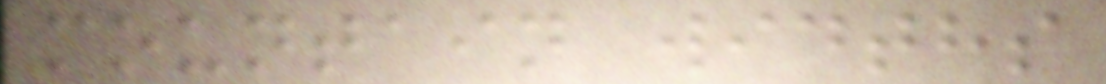mountain widths
